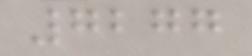7277
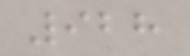928
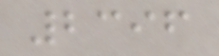2396
